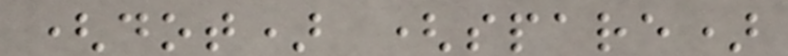(dot) (spare)
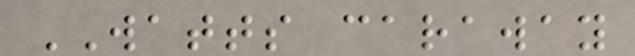WATTS caraway
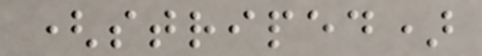(striped)
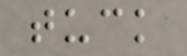tuck
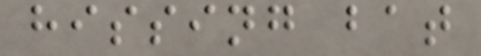hissing bat
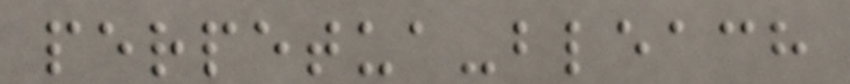perpetua-bleach
